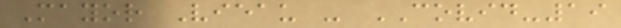Mayor Vieau - COVID-19
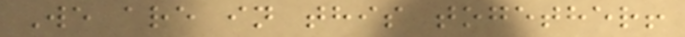We are in this together!
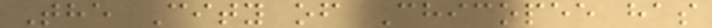The City of Chicopee has
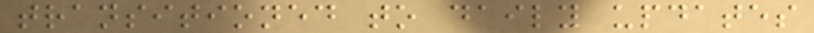transitioned to daily updates
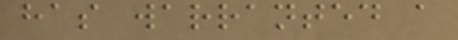has warranted a
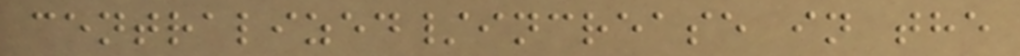centralized/increase in the
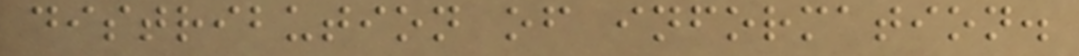distribution of information.
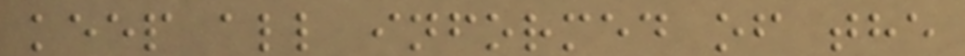keep all informed of the
